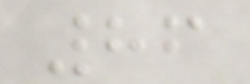86
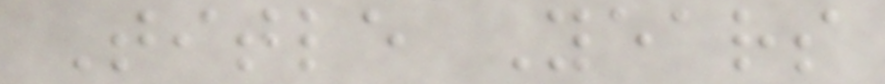Title Years
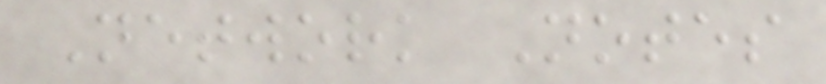Network Notes
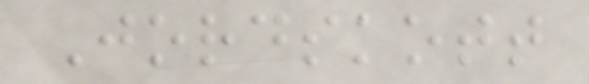Jordskott
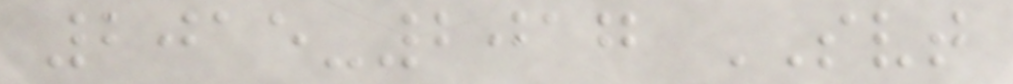2015-2017 SVT
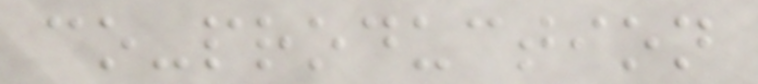co-production
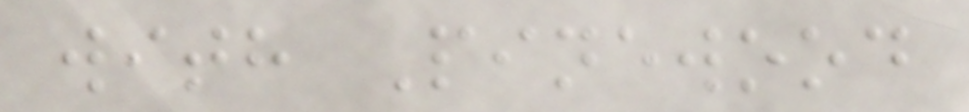with Pinewood
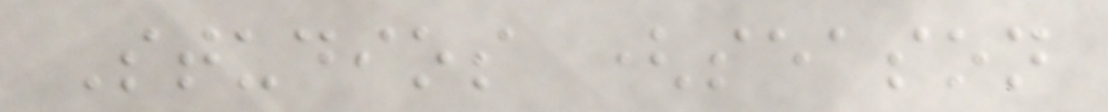Studios (season
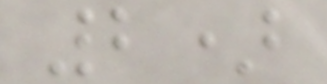2)
